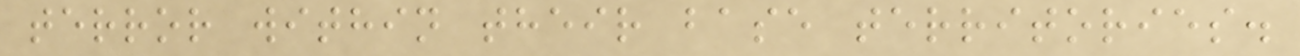terror within their base territories.
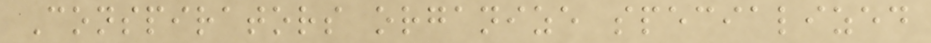Conspirators organize specialized
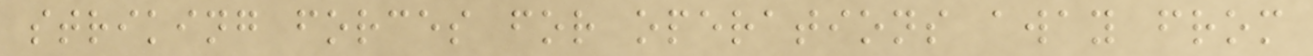striking forces for operations away from
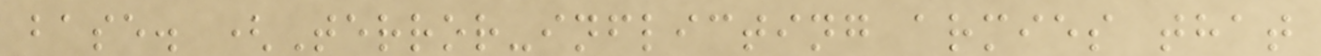base. (Terror-inflicting armies that
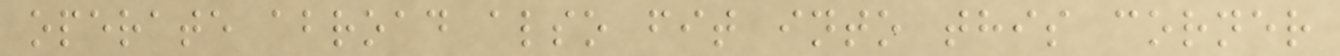operate abroad also fit into this corner
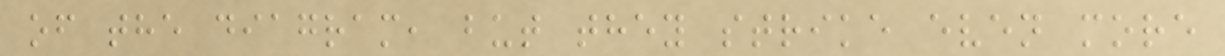of the diagram, but they strike even more
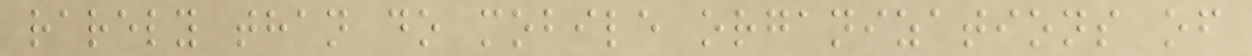rarely than do mobile organizations of
